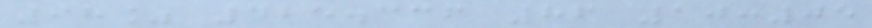98% 425.336 86 10:05
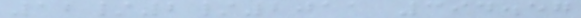12/2/2011 394.57
